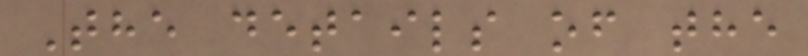The details of the
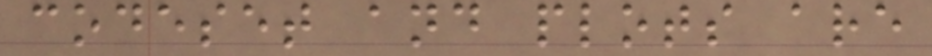codeset and plots are
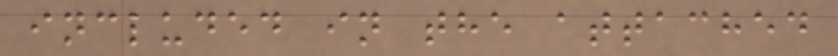included in the attached
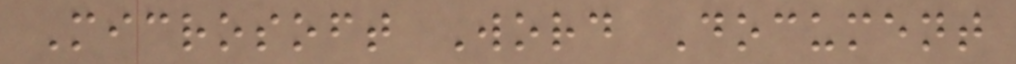Microsoft Word Document
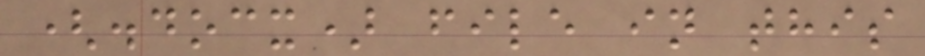(.docx) file in this
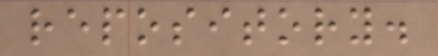repository.
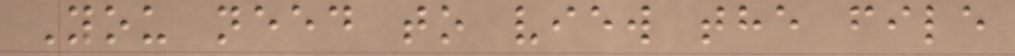You need to view the file
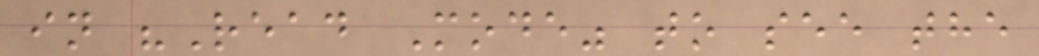in "Read Mode" to see the
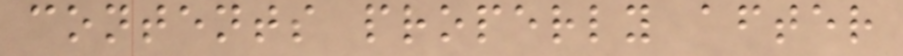contents properly after
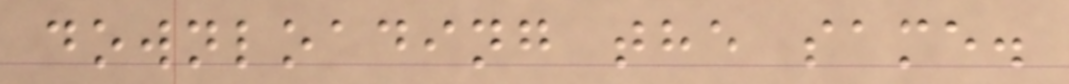downloading the same.
